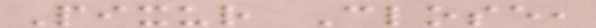Pixur Close,
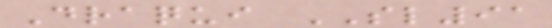Draqui SL91
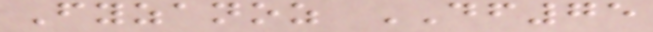Fyzanoz DF75
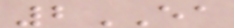2EA
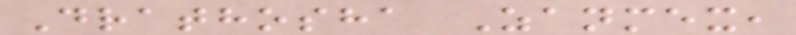Drathosha Zanmex,
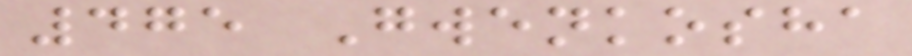475 Gwenkosha
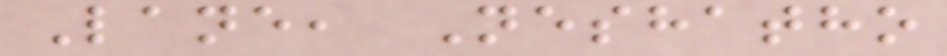Lane, Neshatho
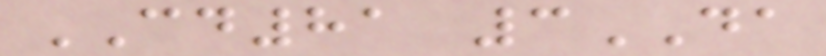CD81 3DA
